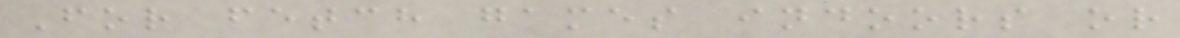For fetch games indoors or
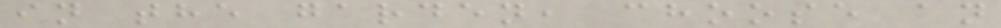in the garden, choose an
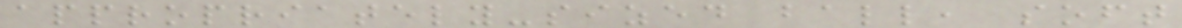appropriately-sized ball, soft
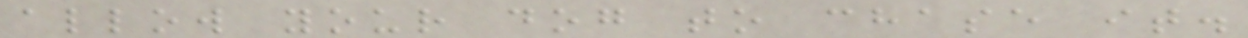allow your dog to chase it.
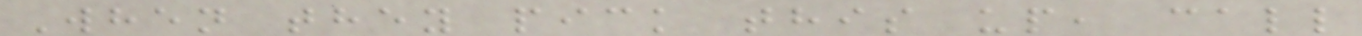When they pick this up, call
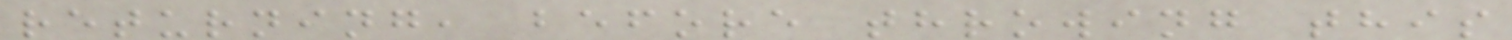returning, before throwing this
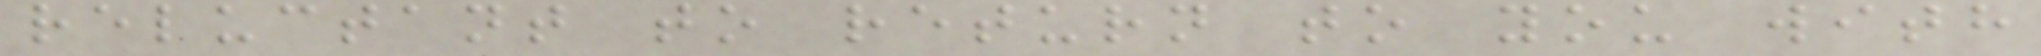reluctant to return to you with
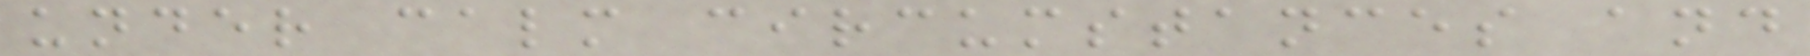under calm circumstances and
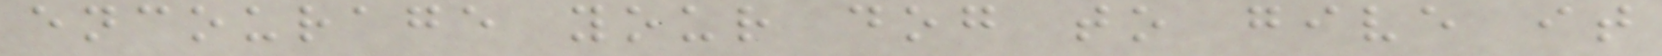encourage your dog to give it
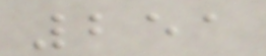251
